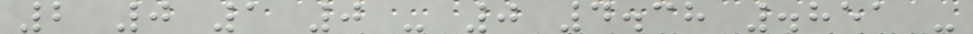2 0 1 0 - 0 4.38 .851 -
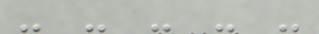- - - - -
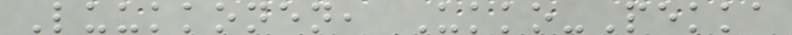Luukkonen, Ukko-Pekka
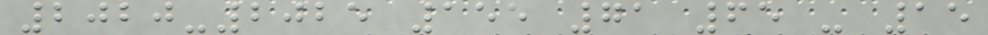2020-2025 155 71 65 - 15
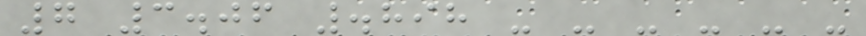7 3.06 .898 - - - - - -
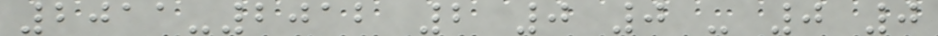2011-2012 2 0 0 - 0 0
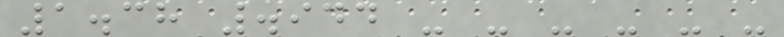1.38 .944 - - - - - -
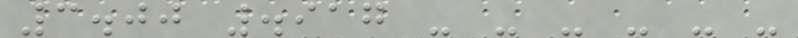3.00 .917 - - - - - -
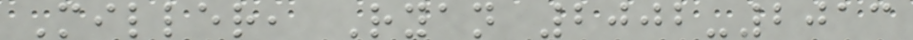Miller, Ryan 2002-2013
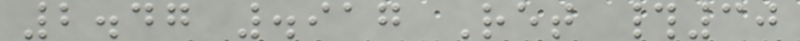2.47 .917 Ret #30
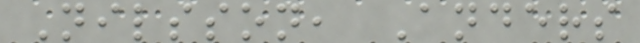Nilsson, Anders
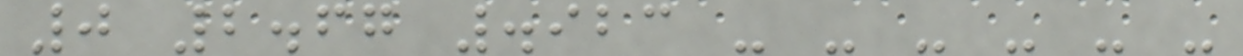0 2.67 .923 - - - - - -
